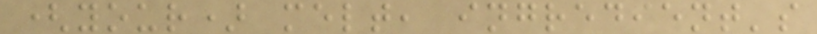(your) melt, ingredient's
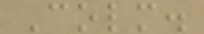Colm.
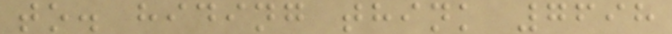to. hiding think 7698
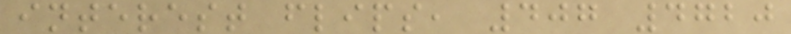interest flips, 407 4720
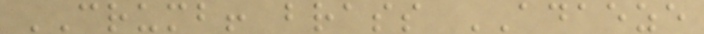CRUMB! brass ADAEZE
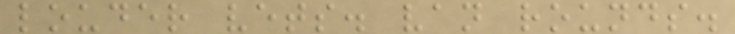louder vets. van rounds.
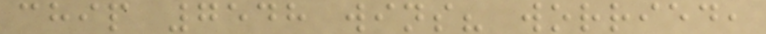chip 7548 wins? worried,
